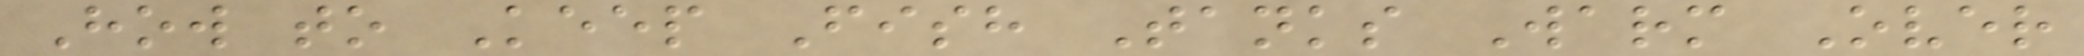How to Keep Fish Tanks Warm Over
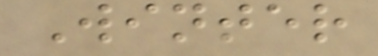Winter
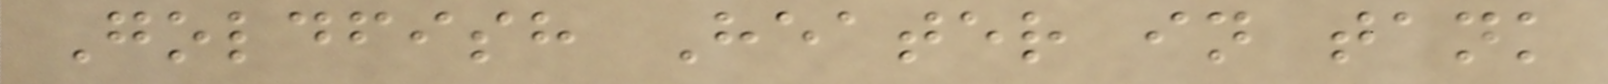Goldfish Heater in tank
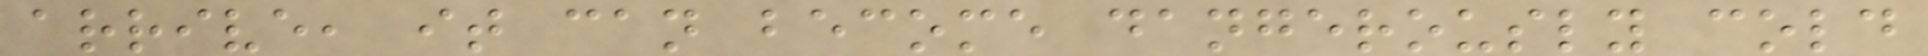arrive, it can become dangerously cold
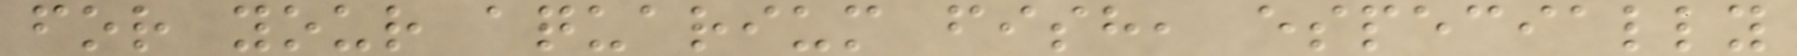for your aquarium fish, especially
